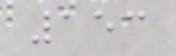153
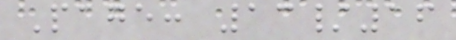Page: 13/16
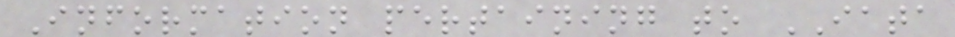Information pertaining to IATA
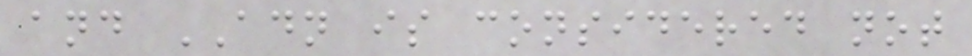and ADN is considered not
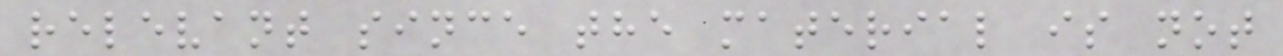relevant since the material is not
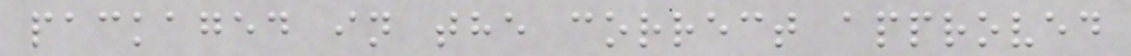packaged in the correct approved
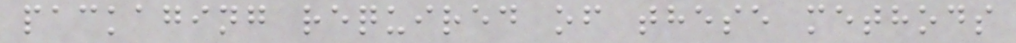packaging required of these methods
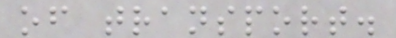of transport.
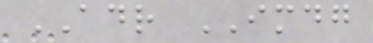ADR IMDG
